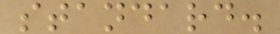standard.
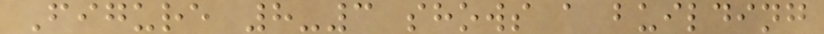Figure 8-3 shows a building
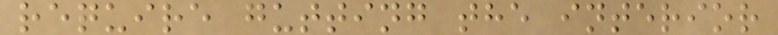require gutting the interior
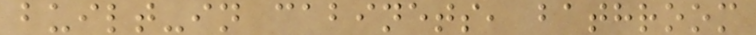built-in cabinets, bathroom
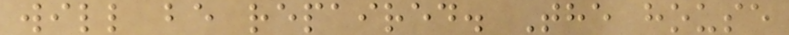will be repaired. The house
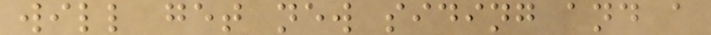will get new siding and a
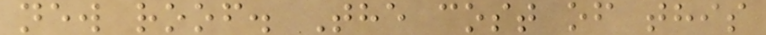new roof. The cost of this
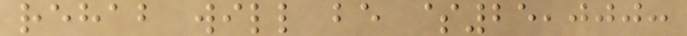rehab will be $25,000:
